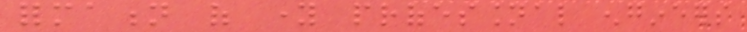formation of young professional engineers
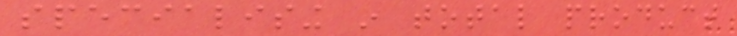specialising in total product
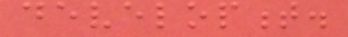development.
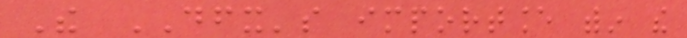The DFX's importance within the
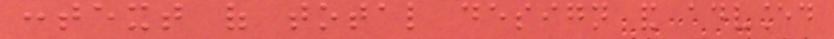context of total design and advanced
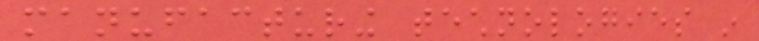manufacturing technologies in
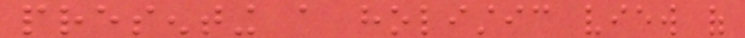presenting a holistic view of
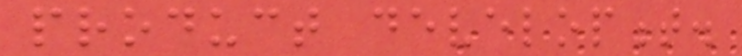product development.
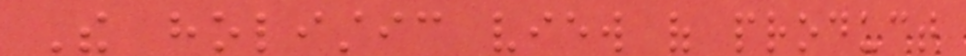The holistic view of product
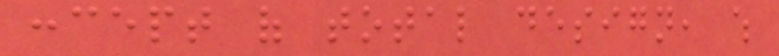concept of total design, which
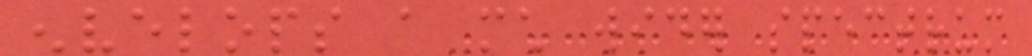envelops a much wider spectrum
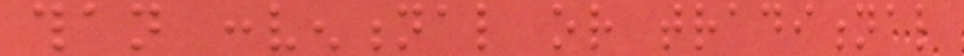than conventional or traditional
